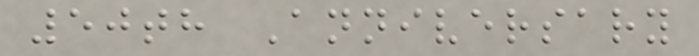50th Anniversary
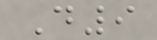D9
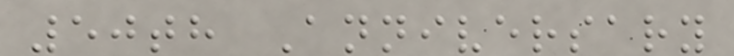50th Anniversary
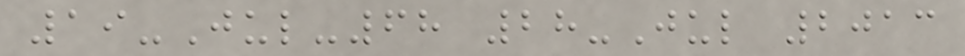19-Jul-68 28-Jul 2013
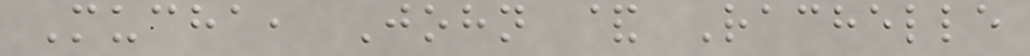Mucha, John & Rachelle
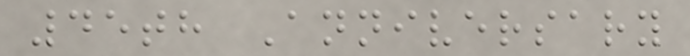45th Anniversary
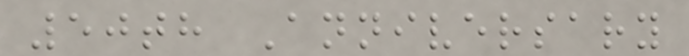50th Anniversary
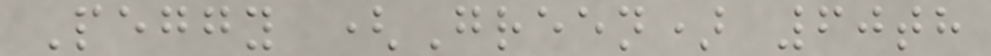Peggy (Green) 60th
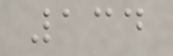134
